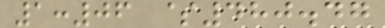1:06 $480.47
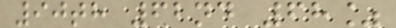90th 62nd 68%
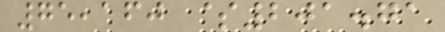75,160 $201.71
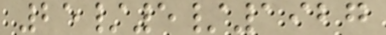25/5/1927
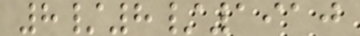8/8/1910
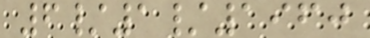6/1/1960
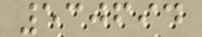530694
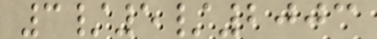3/5/2003
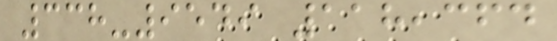338-9549 118,364
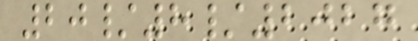20/8/2027
